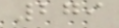279
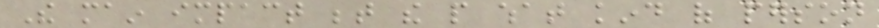The main impact between the people what kind of person
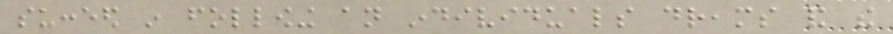succeed in following an individuals dreams and the
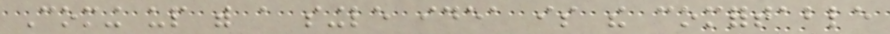Coming up with a single idea is the comfortable
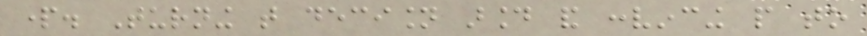part. Turning that decision around and convincing people to
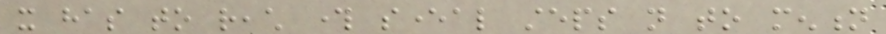it has to reach through several steps not to mention
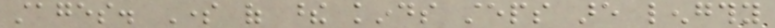stages. Some of these kinds steps are lengthy
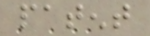patent
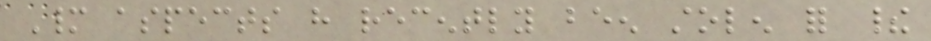Many aspects have recently been stolen for their
